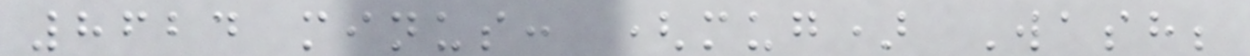8624 minus: (mug) Wash;
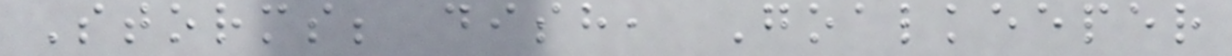Storms; dish, Goalkeeper
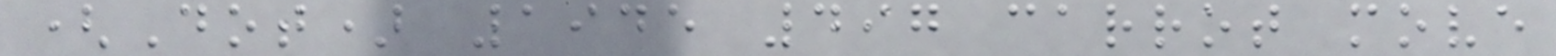(Dot) 1945 497 carrot move
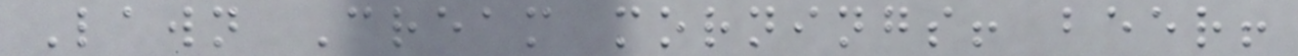Lawn Cream mornings! beer!
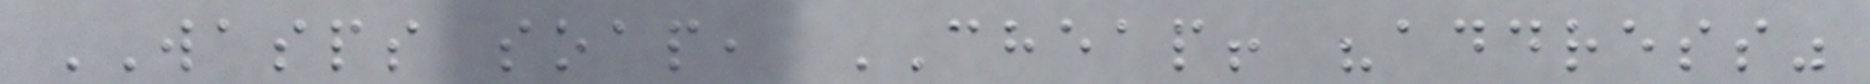WASPS soap, CHEAP! "address"
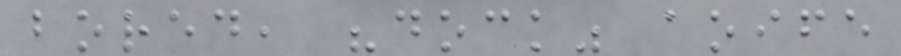bored, "dock" aoife
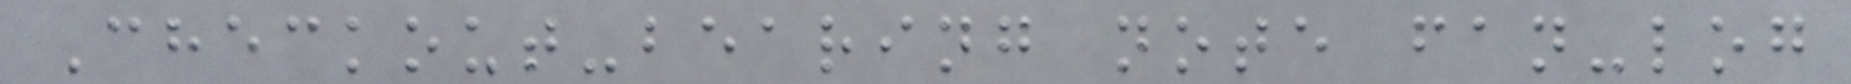Checkout-bearing note fan-log
